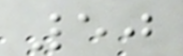50
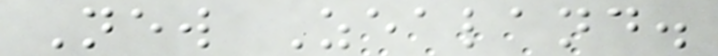New Zealand.
